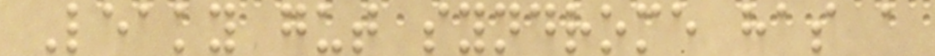Leaky gut syndrome has a
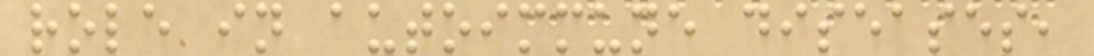role in autoimmune diseases,
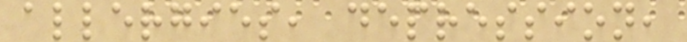allergies, depression,
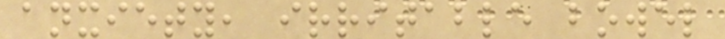anxiety, irritable bowel
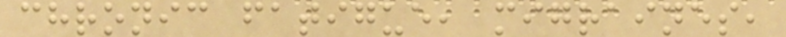chronic fatigue, migraines,
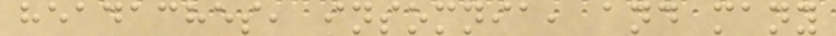headaches, insomnia, and many
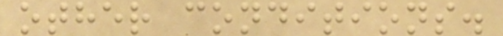other conditions.
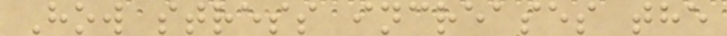How stress increases the
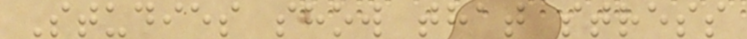Studies show that stress
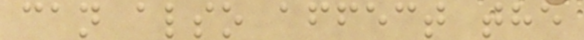can also affect the
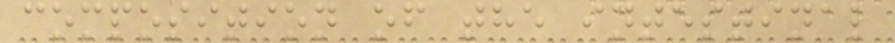composition of the intestinal
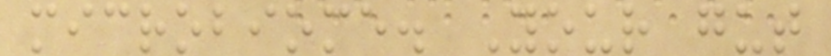microbiome. Your gut
